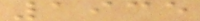1935
